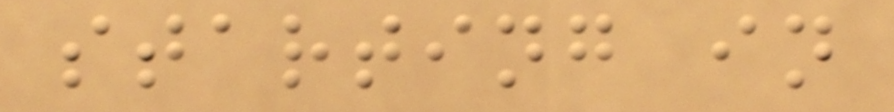starting in
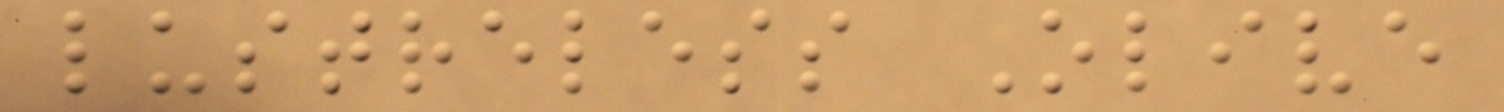lustreless Olive
